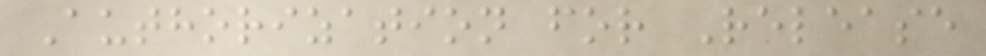Authorization for Release
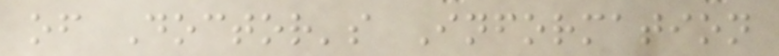of Doctor's Information
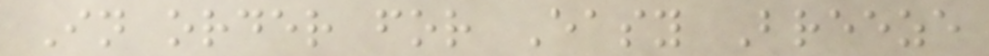In order for Easy Breeze
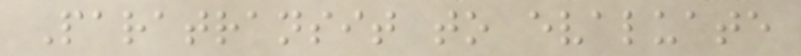Paratransit to evaluate
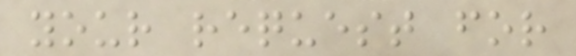your request for
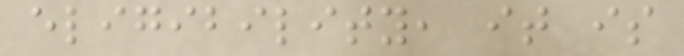eligibility, it is
